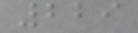229
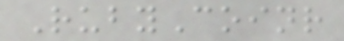RubyCoinr
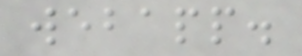webapp.
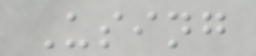Using
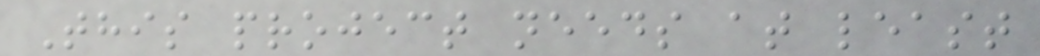This project needs at least
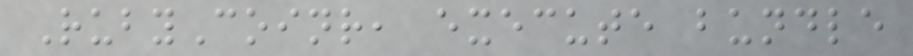RubyCoinr, execute bundle
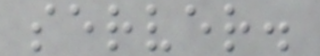server.
